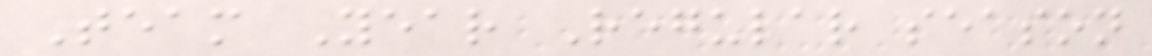Team Year Regular season
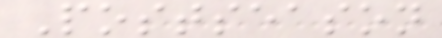Postseason
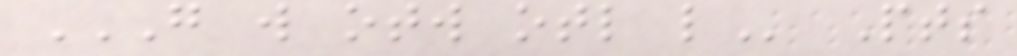G W OTW OTL L Pts
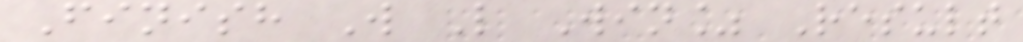Finish W L Win% Result
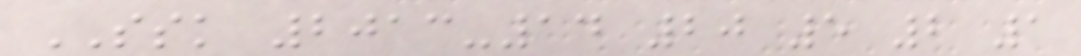SSK 2013-14 20 5 2 1
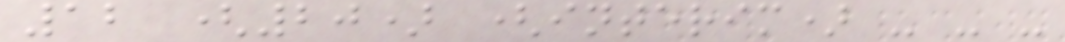12 (20) (interim) - - -
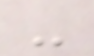-
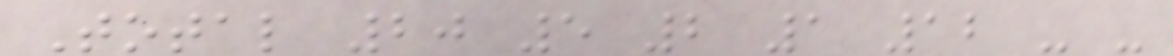Total 20 5 2 1 12 - -
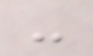-
